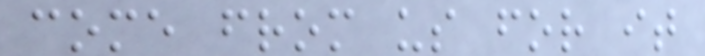come from us for it
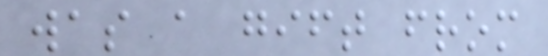was a gift from
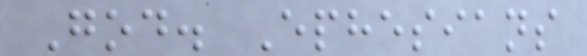God. Ephesians
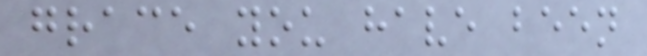grace you have been
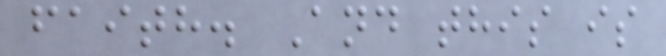faith. And this is
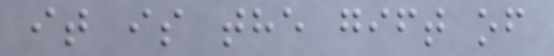it is the gift of
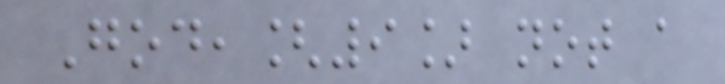God,[9] not a
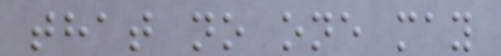that no one may
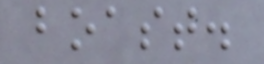boast.
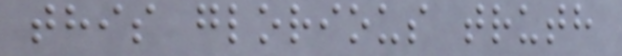this glorious truth
